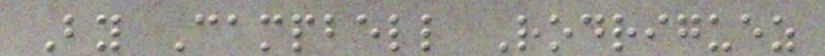By Campbell Rodriguez
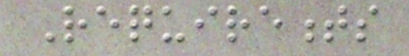Requirements
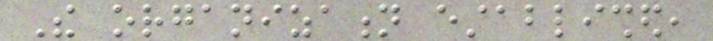The organization established,
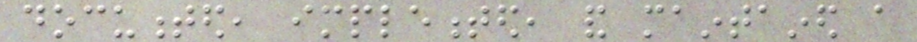documented, implemented, and maintained a
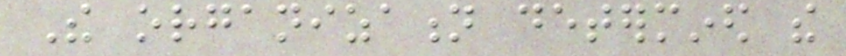The organization determined the
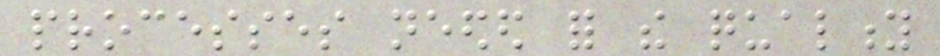processes needed for the quality
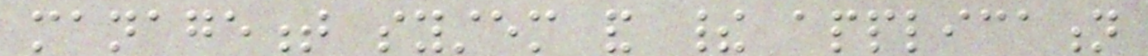management system and their application
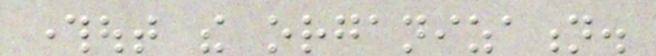throughout the organization.
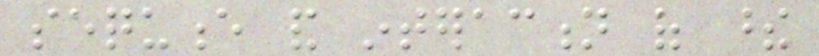sequence and interaction of these
